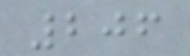206
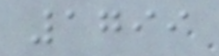1799
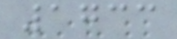1733
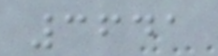3641
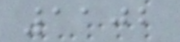1102
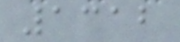1312
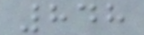848
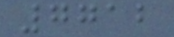7712
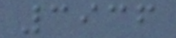3936
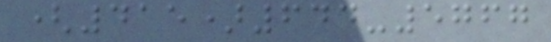(415)644-5767
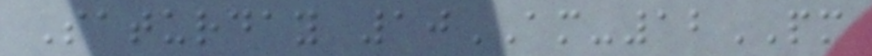Saturday 10AM-12PM
